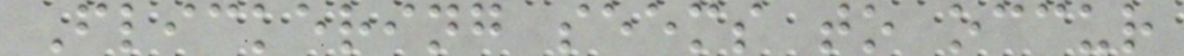Flickering seems to occur
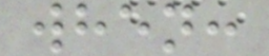when:
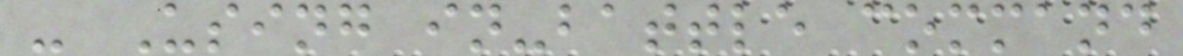- Using in-battle command
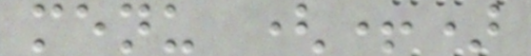menu (+)
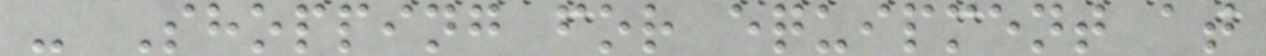- Shopping for equipment at
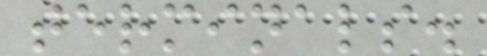terminals.
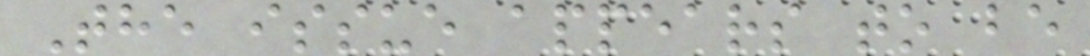The issue appears to be
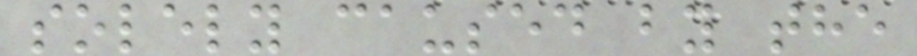solely caused by the
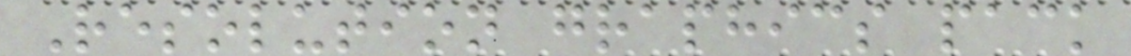Resolution graphics pack
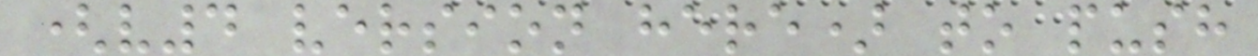(v4 version here) to push
